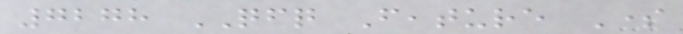7278 QFQ Feature Some
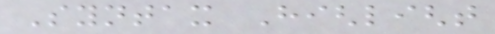Syntax Highlight
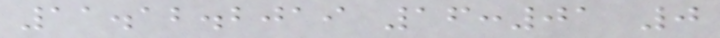11.12.2019 16:01 0
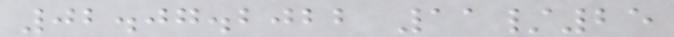02.07.2022 11/25
